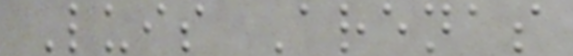Luis Arenas
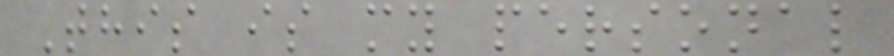This is my personal
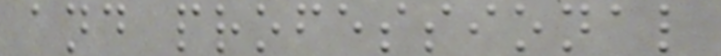and professional
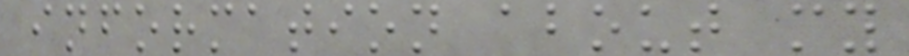information about my
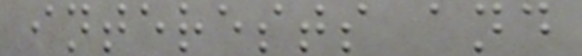interests and
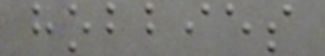hobbies
